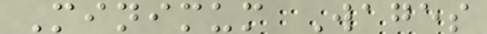Minimum Wages
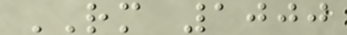RM 1000
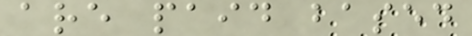are paid based
